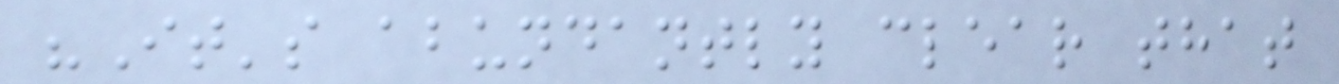"It's abundantly clear that
